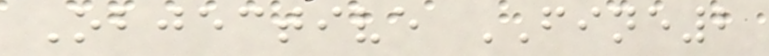Objective FINE2
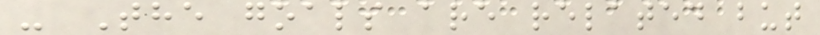- The goals are related but
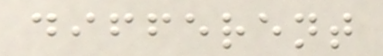different
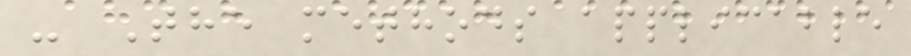- The methods applicable
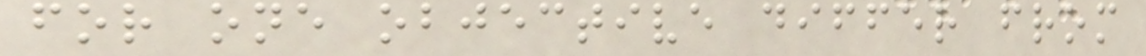for one objective differ from
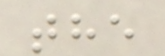the
